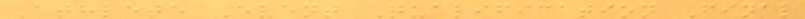Athlete Event Qualification Final
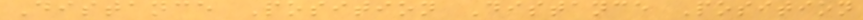Distance Position Distance Position
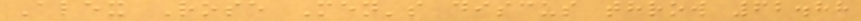Alex Rose Men's discus throw 62.88
